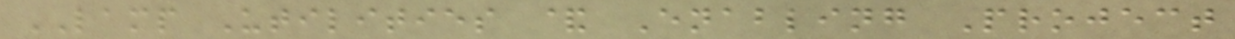LAMP Utilities & Enabling Project
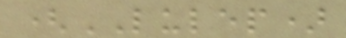(LULEP)
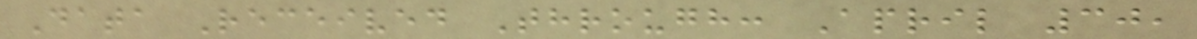Data Received Through: April 30,
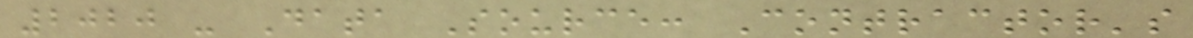2020 - Data Source: Contractor's
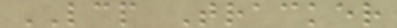LCP Tracker
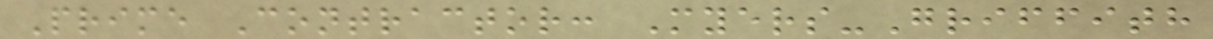Prime Contractor: Myers-Griffith
